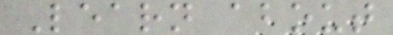Learn about
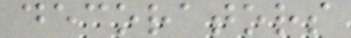decorators
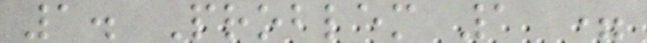1. Problem 1 =
